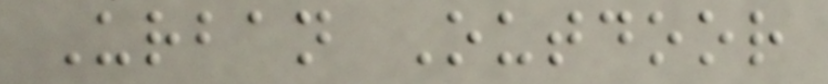Urban Outdoor
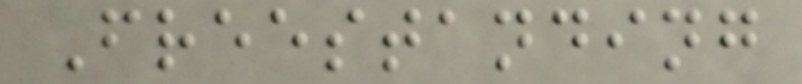Freestanding
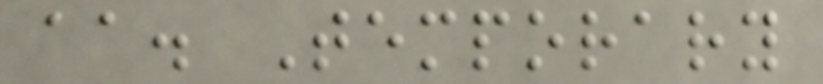aa. Temporary
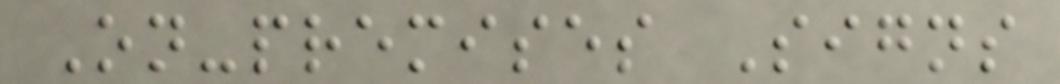On-premises Signs
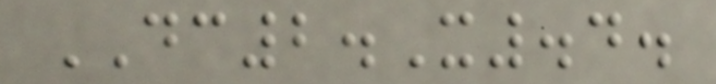DC2.X.4.
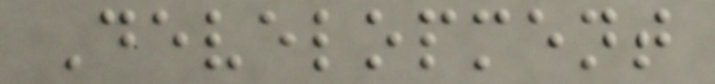Development
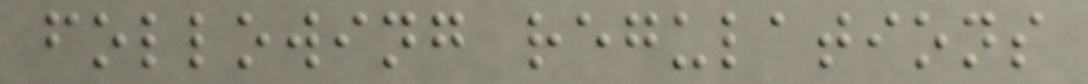following regulations
